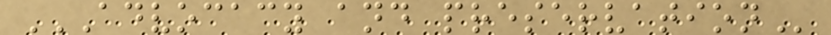ADVOCACY AND PRESERVATION
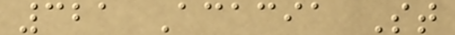321 Acacia St
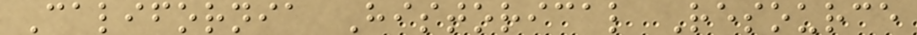California Historical Resource
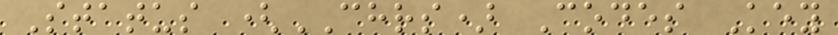Status (CHRS) Codes Key
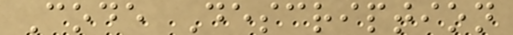Code Description
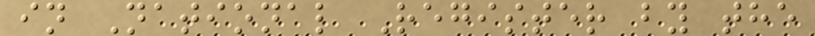in National Register by the
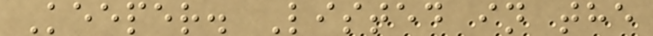Keeper. Listed in the
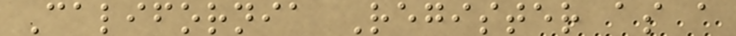California Register as a
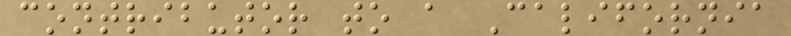contributor to a California
